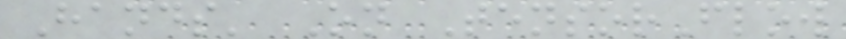Hands' On TensorFlow
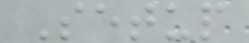Setup
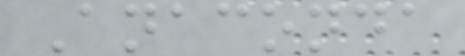Anaconda
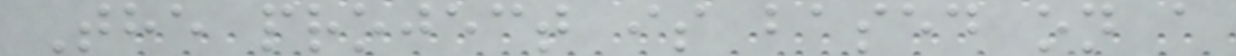The project is based on a
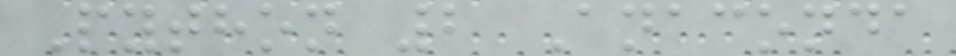Python 2 Anaconda
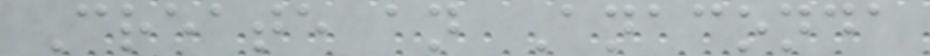Create an Anaconda
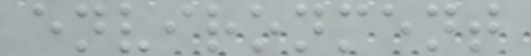environment
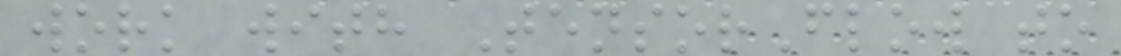work with TensorFlow to
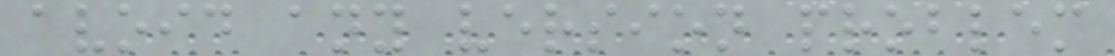avoid any version problem
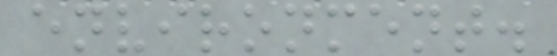environment.
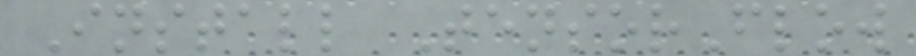Install TensorFlow
